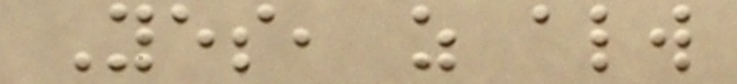Yes, as always
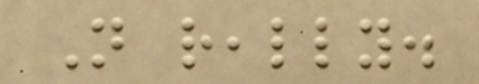Not really.
